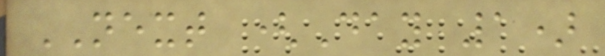NEXT (Day 1)
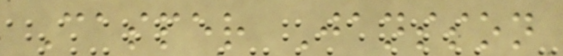Casper Jansson
